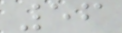56
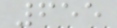655
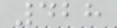428
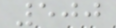500
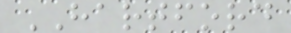HARTFORD
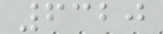6320
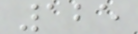125
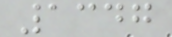1347
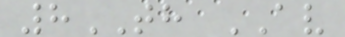8TH AV
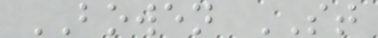BOWEN ST
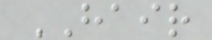HAIR
